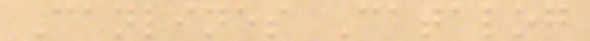Canlines Catalog
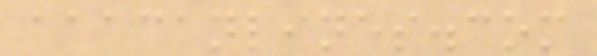aaacanlines.com
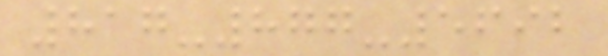817-877-5692
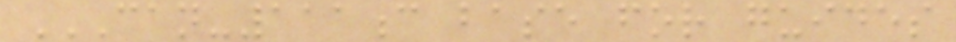CAN-111C BASE FOR GUIDES
